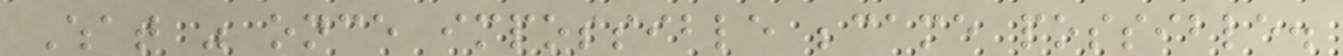What was once impossible became possible.
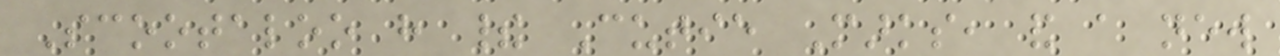Scootaloo have their Cutie Marks, and a new
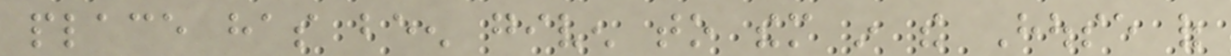place has been given to them in the House of
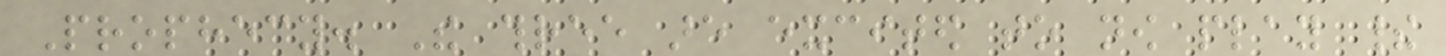Prophecy. The three are excited to now play their
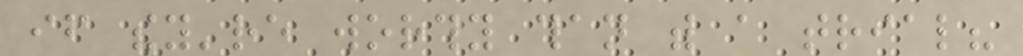if they're worthy than with a trial?
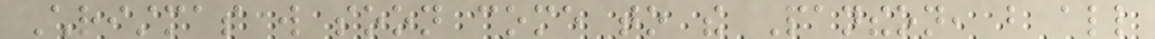Christmas will soon come to the Pantheon, but all
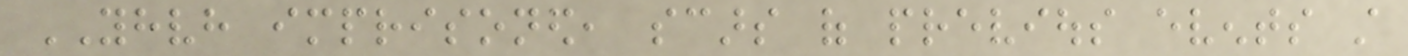YHVH imprisoned, scars of previous events still
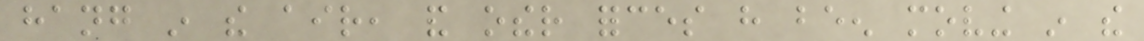hang in the air, and other forces have been moving in the
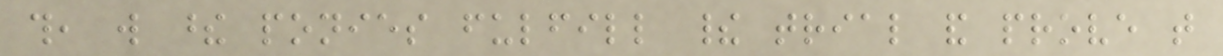this, will these ponies fulfill their trial and prove that
